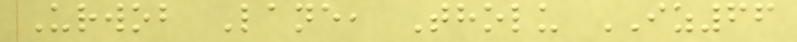Urwob Lane, Tholu IZ66
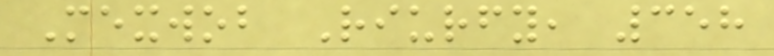Mexwob Riurfy, 358
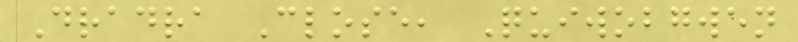Dradra Close, Quiwobgwen
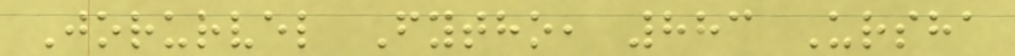Jorurvel Fytho, 883 Ursha
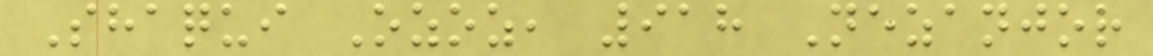Shaqui Ozoz, 918 Nezanjor
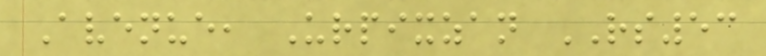Avenue, Urpixzan RS53
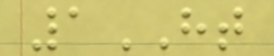1HT
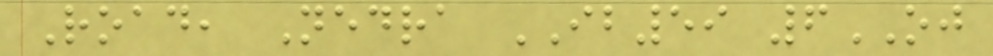Road, Nedra IB59 6OJ
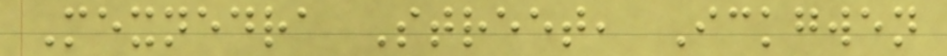Mexnedra Street, Ickgwen
